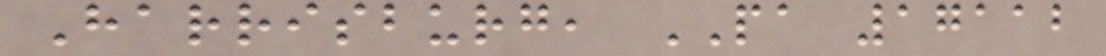Harrisburg, PA 17112
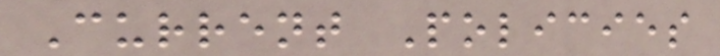Current Policies
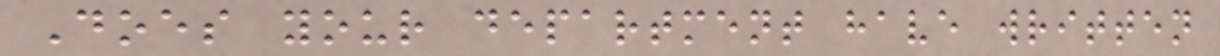Does your department have written
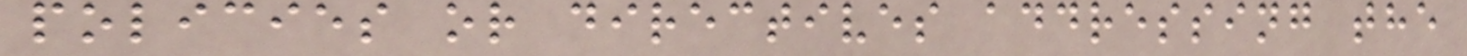policies or directives addressing the
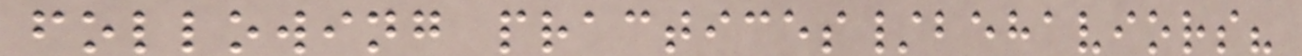following practices/behaviors?
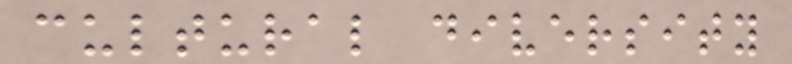cultural diversity
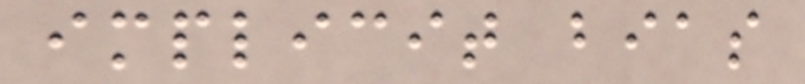implicit bias
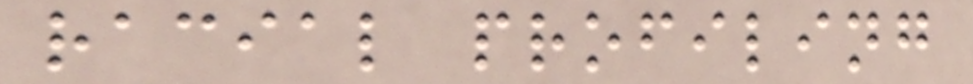racial profiling
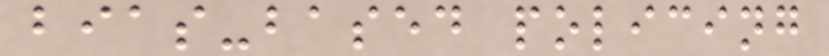bias-based policing
